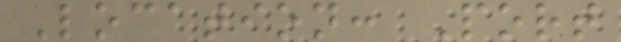Location: Port
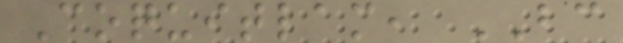Coquitlam, BC
